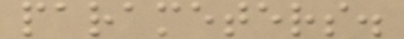parameters.
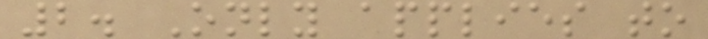2. Only applies to
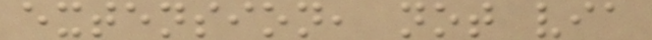extension, not via
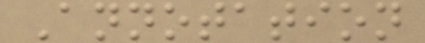Annotation
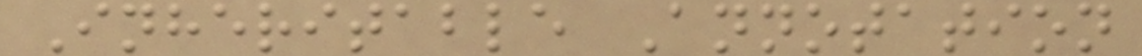Inheritable Annotation
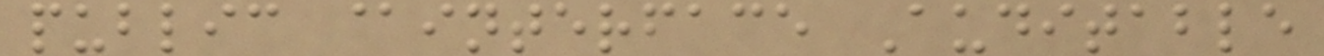public @interface Auditable
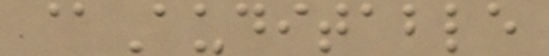@Auditable
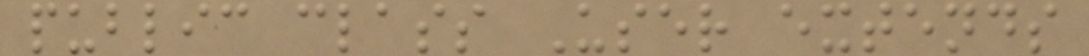public class User extends
